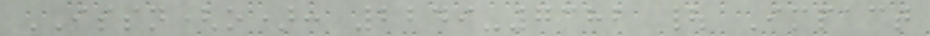ISSN(o): 2249-7382 | Impact
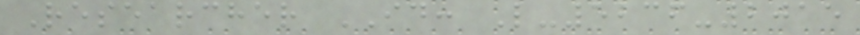Researcher ID: L-5236-2015
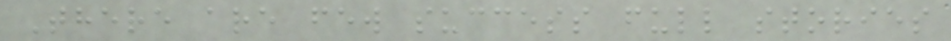There are few success full stories
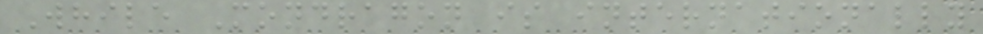While Mondragon is internationally
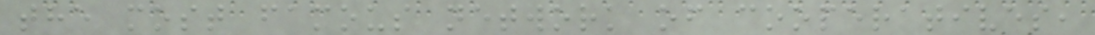the most famous network of cooperatives,
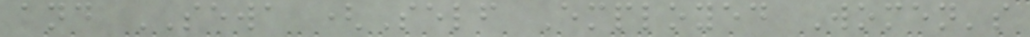and SEWA (Self Employed Women's
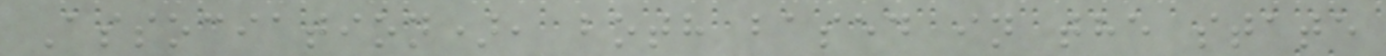Association), both based in the state
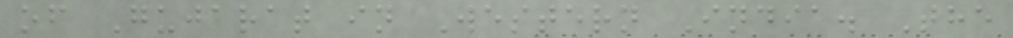of Gujarat in Western India. The
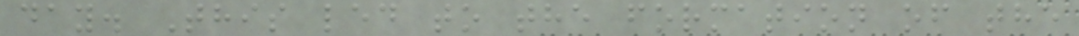day. This led to the formation of the
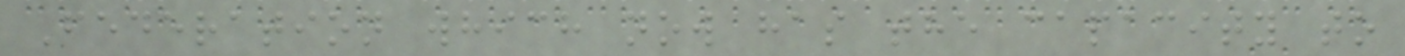Federation which now has the capacity to
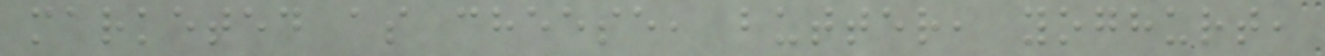marketed as cheese, butter, yoghurt,
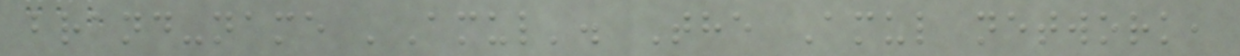brand-name 'Amul'. The Amul network,
